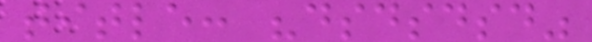title: "dsdsdsd"
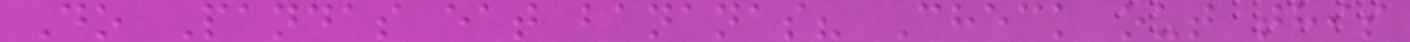Do Pandas eat bananas? Check out this
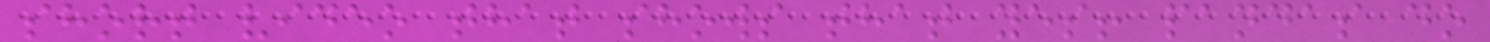short video that shows that yes! pandas do
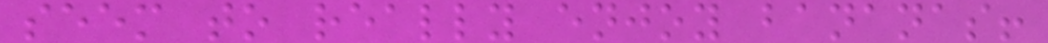seem to really enjoy bananas!
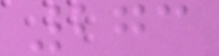273
